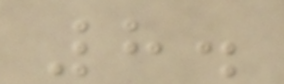8.
